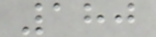180
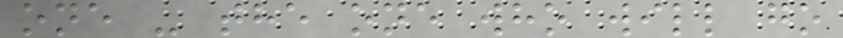one - the one who will go
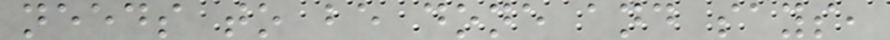needs to be done and says,
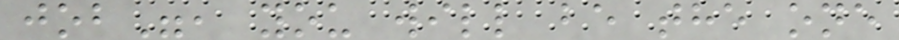job", you will be the one
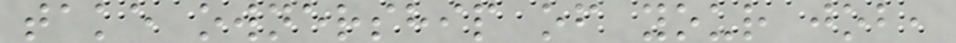take ownership of your job,
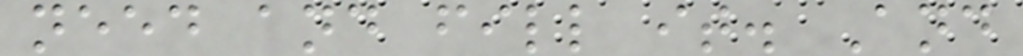need and fill it. And
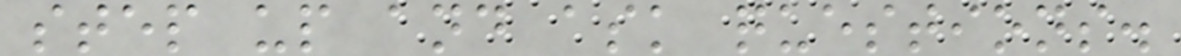step up and ask questions.
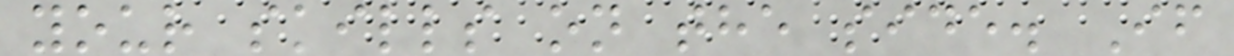your skills on the side. If
